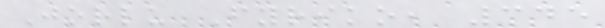Jorlu Fyriko, 345
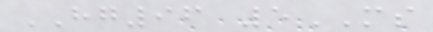HG96 5MS
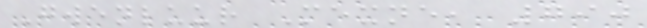Gwenluur Mexne, 790
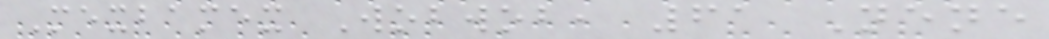Mexbamex Wobwob, 61 Nene
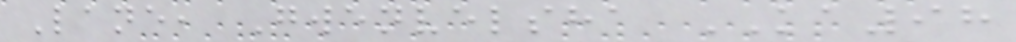Lane, Gwenvelsha KA98
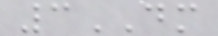3DM
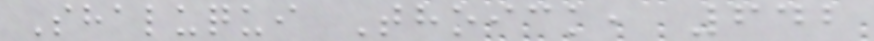Shaluqui Thoick, 642
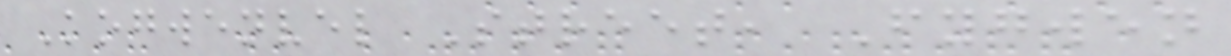Kogwenvel Street, Fygwen
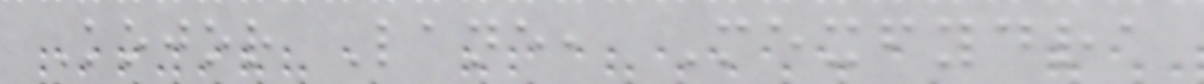Kojor Lane, Mexfydra
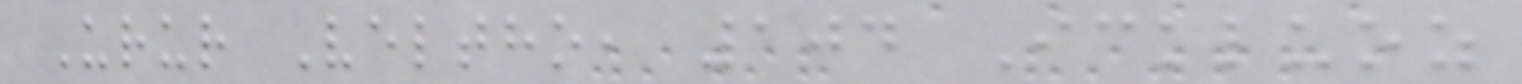Urur Veltho, 104 Ickluoz
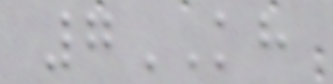7KH
